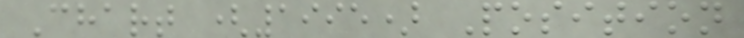Chart (1995) Position
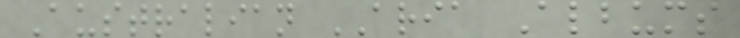Australian ARIA Albums
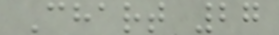Chart 27
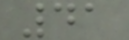41
